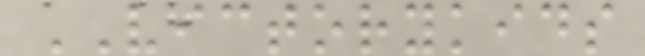VICTORYKIDS
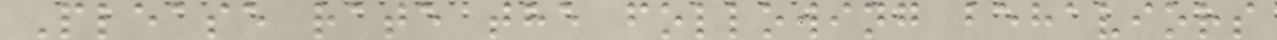Please rate the following behaviors
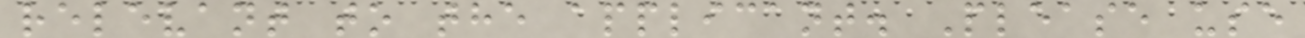relevant to the applicant. Please use
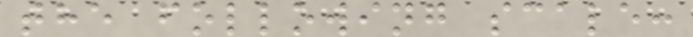the following scale:
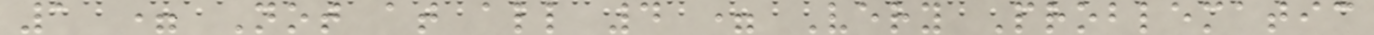1 = Not at all 4 = Very Problematic
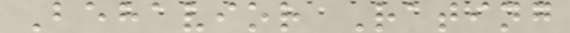Behavior Rating
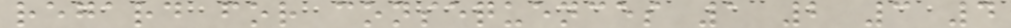regard for consequences 1 2 3 4
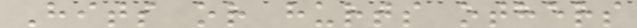Hits or hurts others
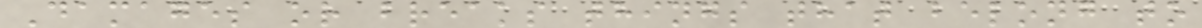Damages or breaks things that belong to
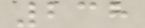238
